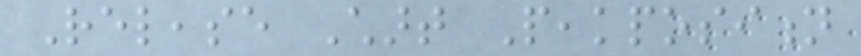Release Chart Peakposition
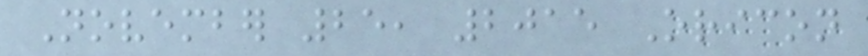November 25, 2015 Oricon
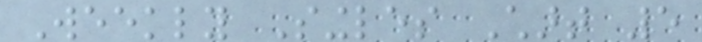Weekly Singles Chart 5
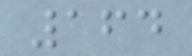164
